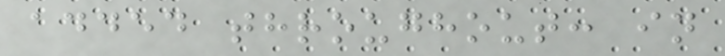added throughout: in
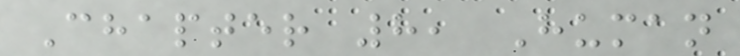Chapter 8, Human
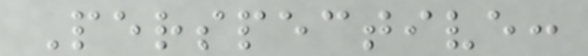Perspective:
